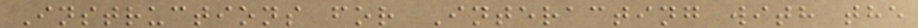Instructions for Interacting with the
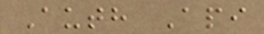Auth Api
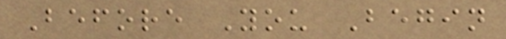Before You Begin
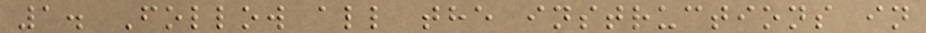1. Follow all the instructions in
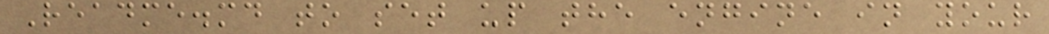Readme.md to set up the engine in your
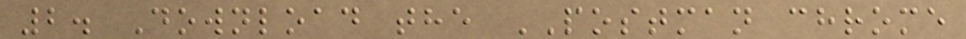2. Download the POSTMAN chrome
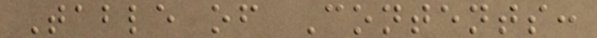Table of Contents:
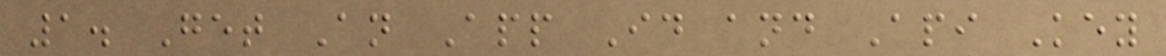1. Get An App Id and Api Key
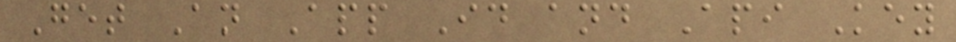Get An App Id and Api Key
